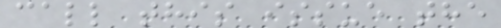call this issue the
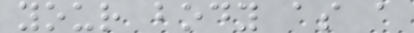your body as a
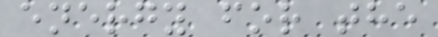energy for the
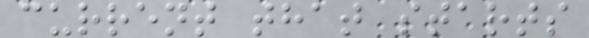current that starts
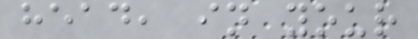head, in your
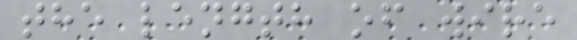the length of wire
